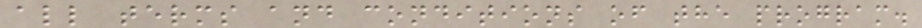all terms and conditions of the program.
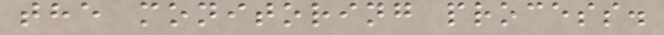the monitoring process.
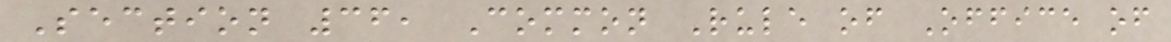Section 36, Common Rule of Office of
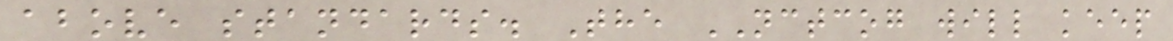above standards. The NCTCOG will keep
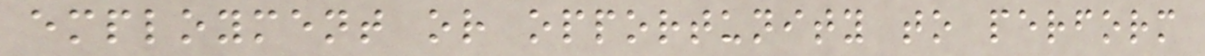employment or opportunity to perform
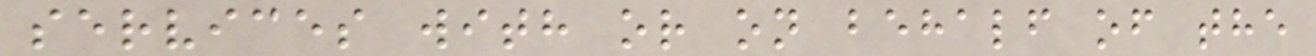services with or on behalf of the
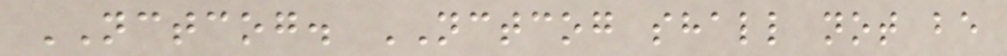NCTCOG. NCTCOG shall not be
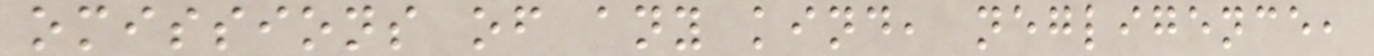omissions of any kind, negligence,
